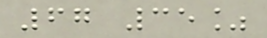67 35%
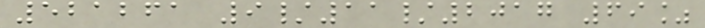521261 9/11/2017 69%
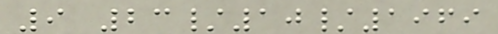9 23/10/1969
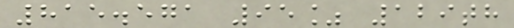815.571 95% 129th
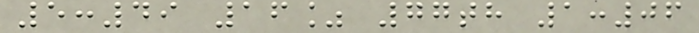5:49 16% 77th 1:06
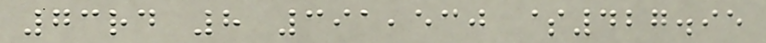73rd 8 391,530 $427.95
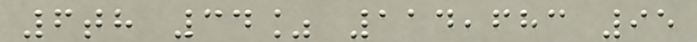6th 34% 114,683 95
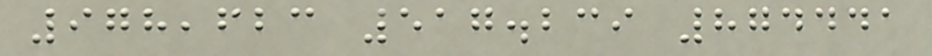978,623 517.239 874441
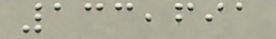133,691
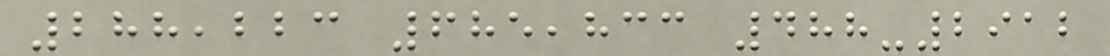288,223 685,833 488-2912
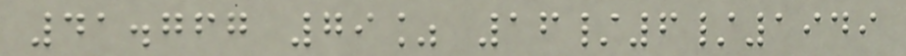41.767 79% 16/6/1949
